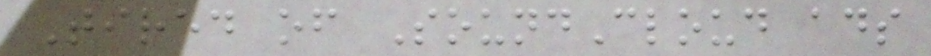Tired of SoundCloud ads
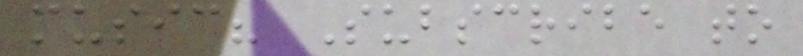music? Subscribe to
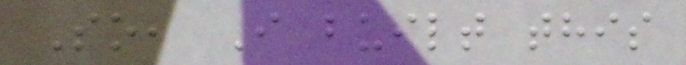So, I built this
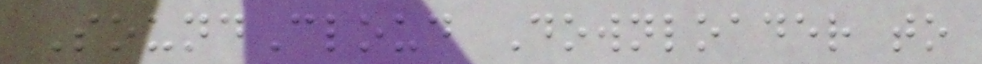SoundCloud Downloader to
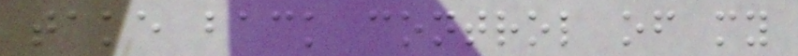take back control of my
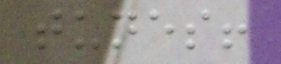tunes!
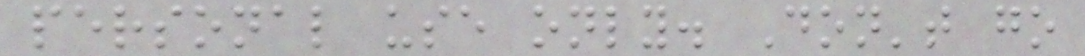personal use only. Don't go
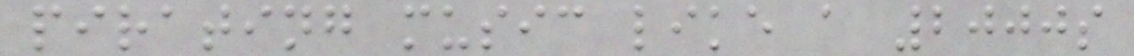pirating music like a 2000s
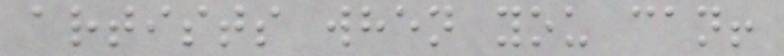artists when you can!
